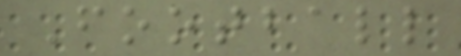Football
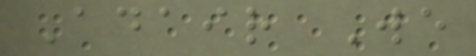Adair We
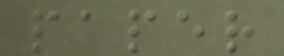paper
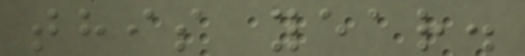this year.
